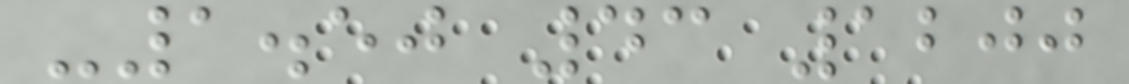-1.50 43 1200
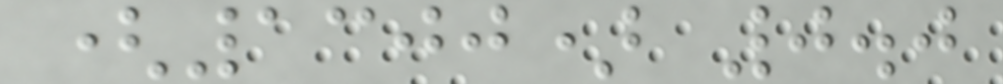(1300) 0.0
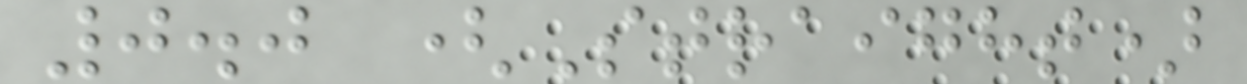0.0 (Straight)
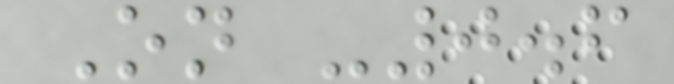On -0.6
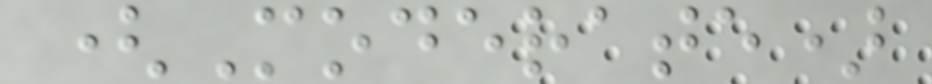(Moderate)
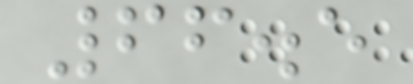66.5
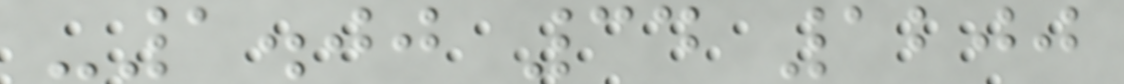-1.00 34 1200
